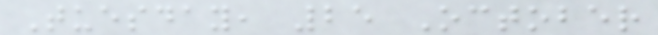Tuesday, 25 October
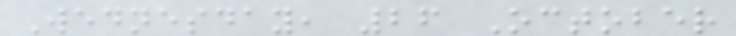Wednesday, 26 October
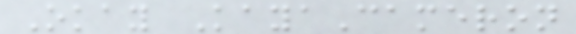Okay KayaCameron
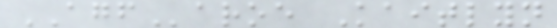AGFaroe Kaitlyn
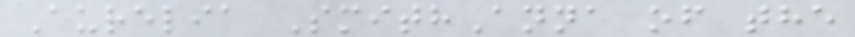Aurelia SmithAnna of the
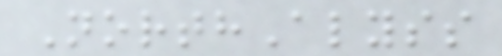NorthAlyss
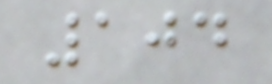104
